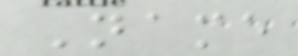Name
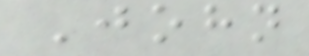John
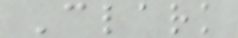Clark
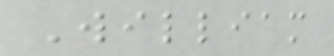William
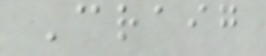Craig
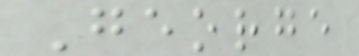George
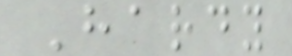Hardy
